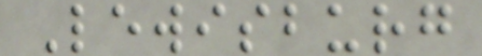Lewisburg
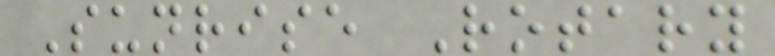Sunrise Rotary
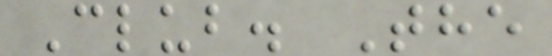Club. The
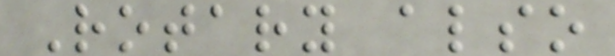Rotary also
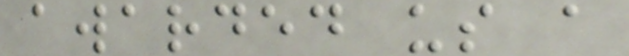awarded us a
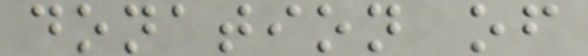donation of
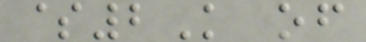$2K of
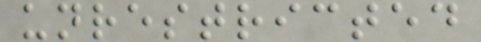unrestricted
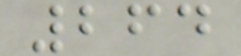264
